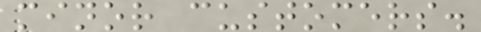minor customers.
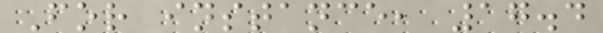For instance, 17.4
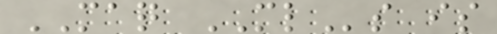MAQ MLs is
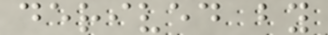derived by
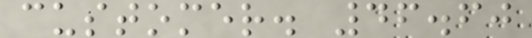customer. 46.60
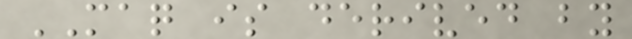MAQ is derived by
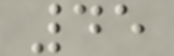45
